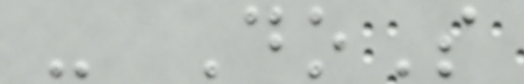- DoS
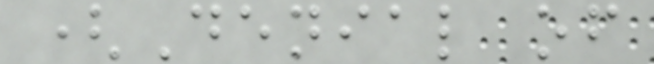(Denial of
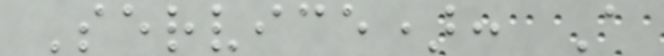Service): A
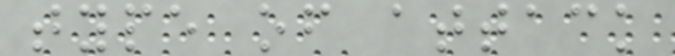type of attack
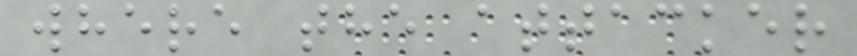where the attacker
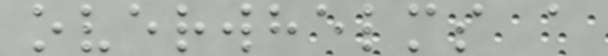overwhelms a
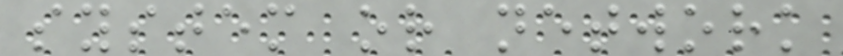system or network
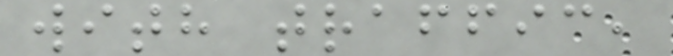with traffic,
